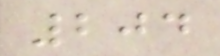204
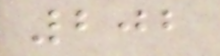202
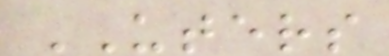UTERS
